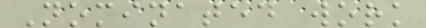Nominated work
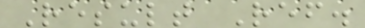Result Ref.
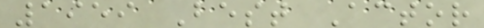1959 Best Actor
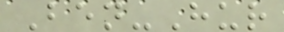Ben-Hur
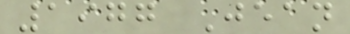1977 Jean
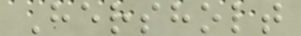Hersholt
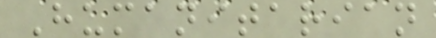Humanitarian
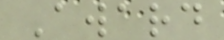Award
